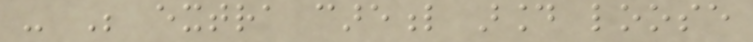- Be extra careful around loose
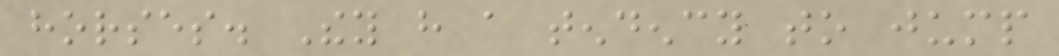horses. They have a tendency to jump
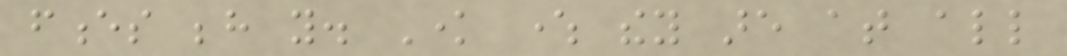fences behind you. Know where they are at all
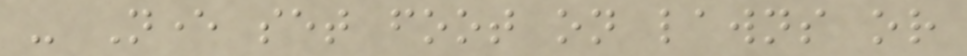- Never set foot on lawns or
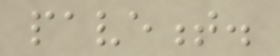pavement.
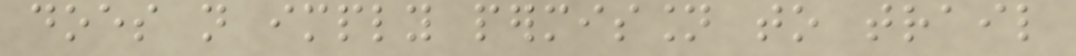does not imply permission to trail
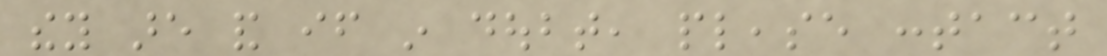they are and if in doubt, please contact
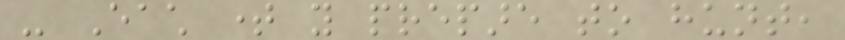- Each time you prepare to hunt,
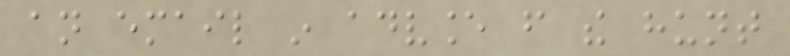an email in advance from the hunt
